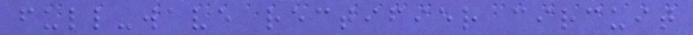full-wave rectifier circuit
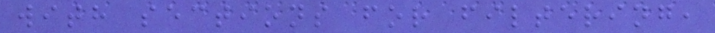with sections for filtering,
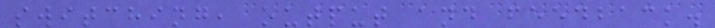switching, output and feedback.
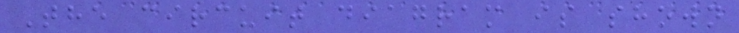The circuit diagram is shown
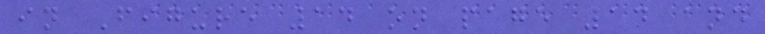in Figure 14 on page 14 and
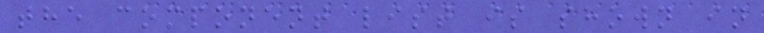the component list is shown in
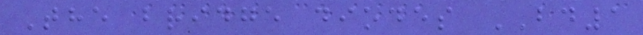The bridge diodes BD1
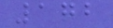172
